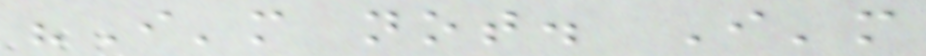"I'm not. I'm
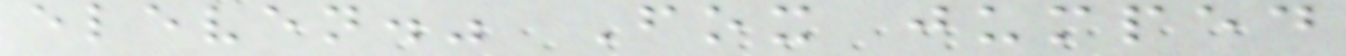eleven." Fox jumped
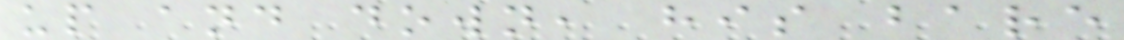up and down, his bare
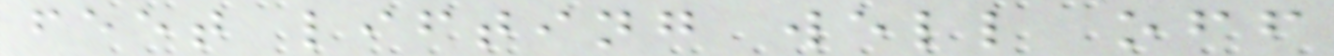feet lifting well off
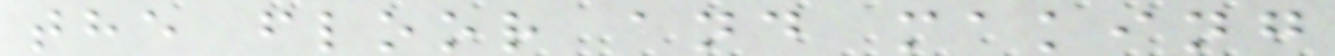the floor and making
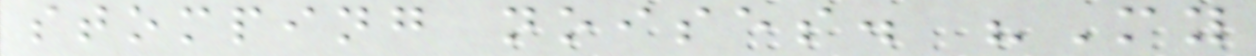stomping noises. "My
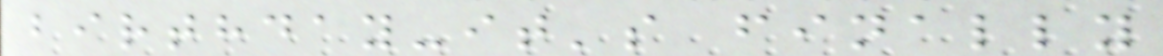birthday-it's finally
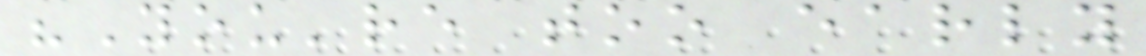"You're too early
